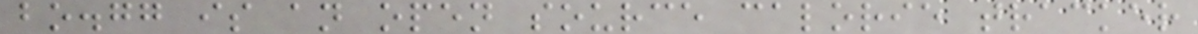bo.gg is an open source calorie tracker
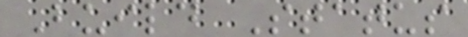Build Status
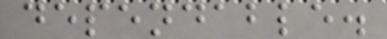dependable.
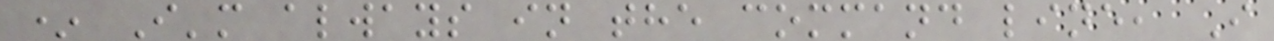* I'm always in the command line, I
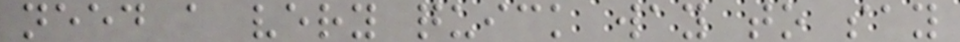need a very quick way to say
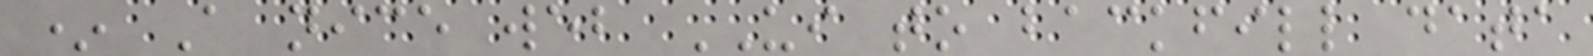* A nice web UI to backfill data
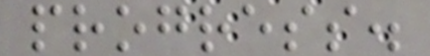progress.
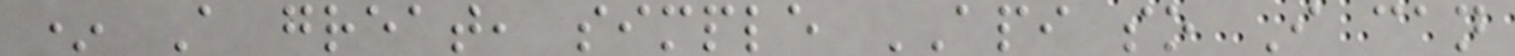* A great, simple API so I can
